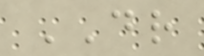DR
